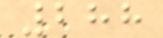288
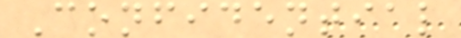Confidential
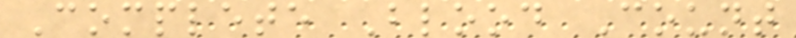Complete Blood Count
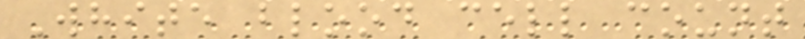White blood cell count
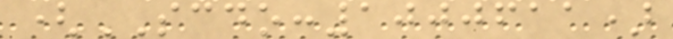(SCDO:1000611)
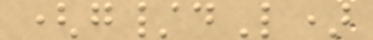(g/dL)
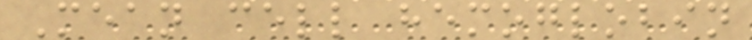Mean cell hemoglobin
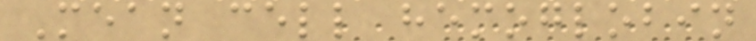Mean cell hemoglobin
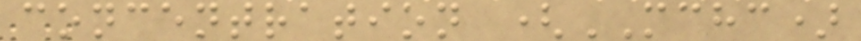concentration (MCHC)
